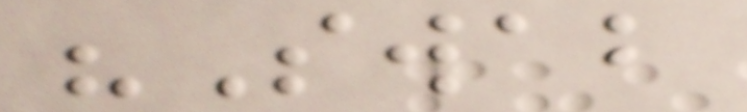"Swab
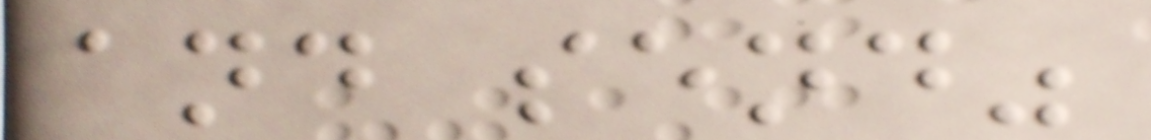and send"
